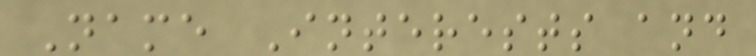Name Interests and
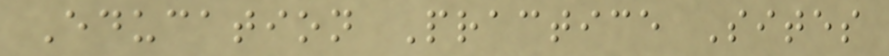Education Practice Sites
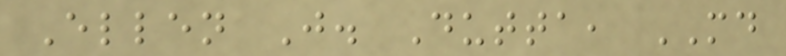Ellen J. Dutta, MD
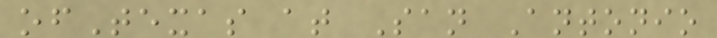ofTexas at San Antonio
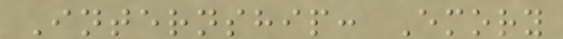Internship: Emory
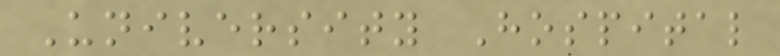University Hospital
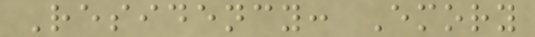Residency: Emory
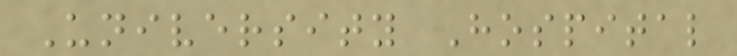University Hospital
